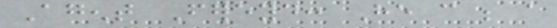Agent Fereyd: He can be a
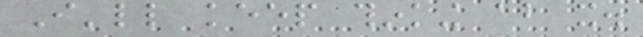I'll keep thinking about it.
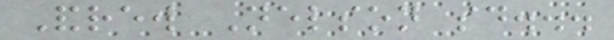Andrew Nelson said...
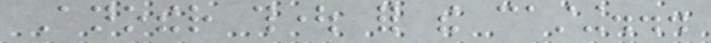Another thought for the casting...
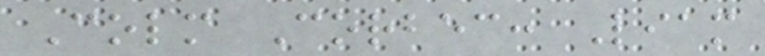Colm Corbec: Liam
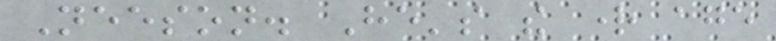Neeson. He's the right age
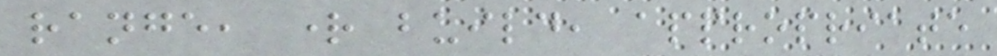range, right build, appropriate
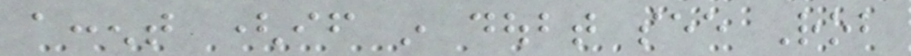accent (if in doubt see Rob
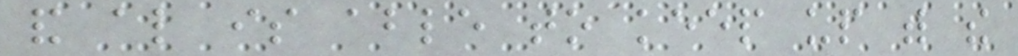and also is able to keep up with the
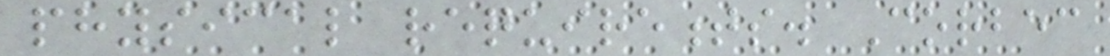physical requirements. Corbec
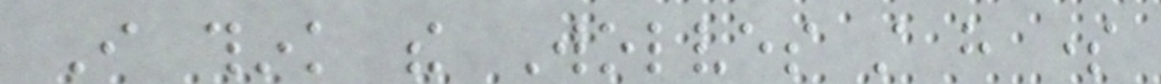I think the Wolves still have some
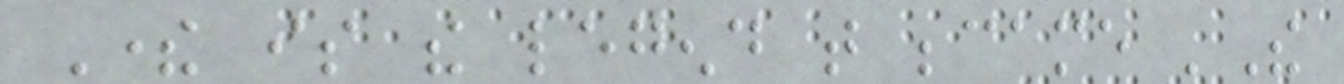There is the legend that became 'The
